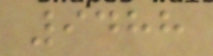9488
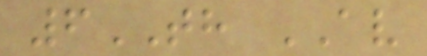6TH AV
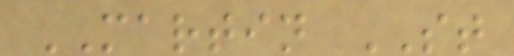MARTIN ST
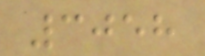3058
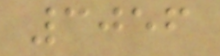3056
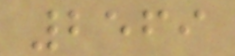2569
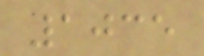1035
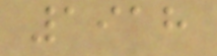1918
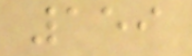159
